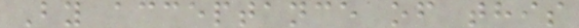By acceptance of this
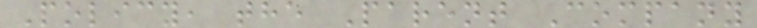Policy, the Parent Company
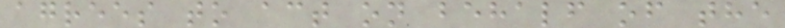agrees to act on behalf of the
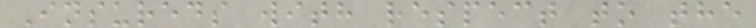Insureds with respect to the
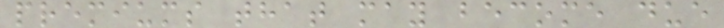premiums that may become due
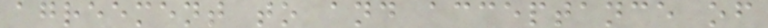agreement to and acceptance of
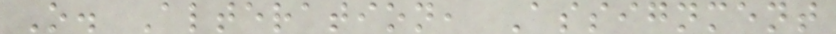O. Alteration, Assignment
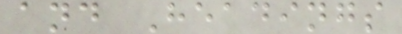and Headings
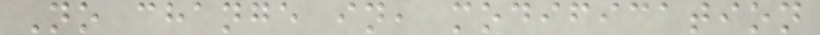No change in, modification
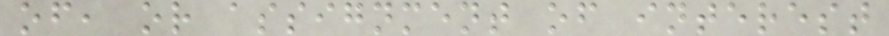of, or assignment of interest
